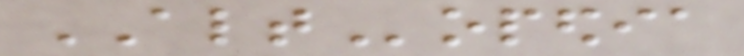ALTopedia
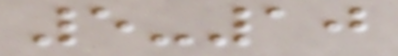5-10
